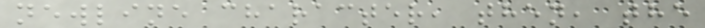newline character, then, the
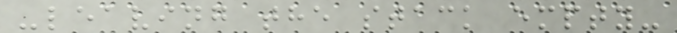-leaving the stack empty-
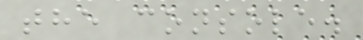the console.
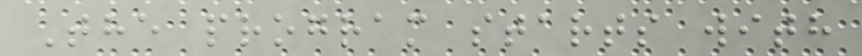The program starts with
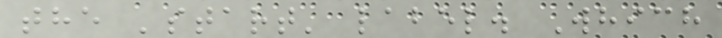the 'start' label. Which
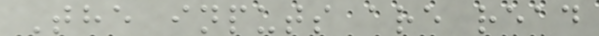The inputs are read
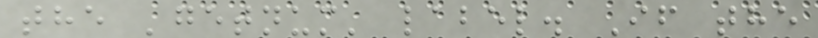the 'getnum' label. If the
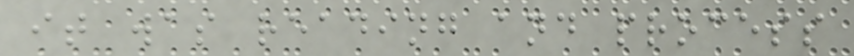it was reading and process
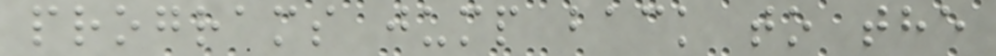programs jump back to the
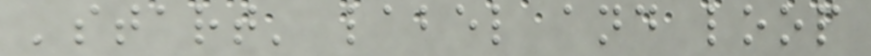'start' label and loop
